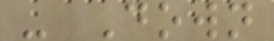- Down
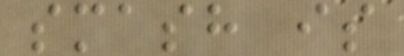smash is
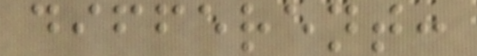different:
